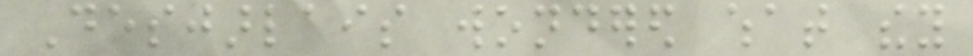Desjarlais wondered what they
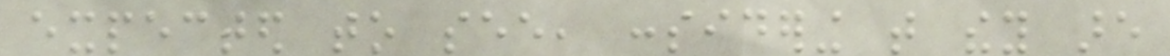expected to see, considering that they are
